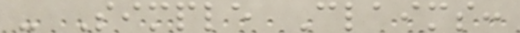- Simple Claims:
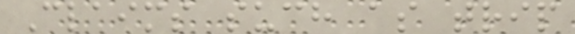Claims such as trip
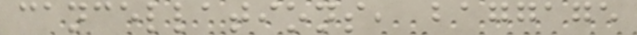cancellations, baggage
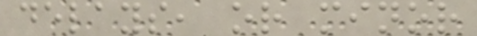delays, or minor
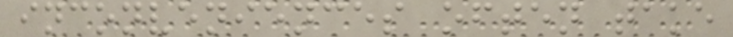inconveniences often take
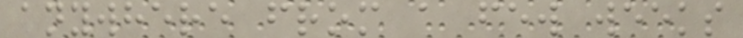anywhere from a few weeks
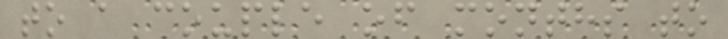to a couple of months to
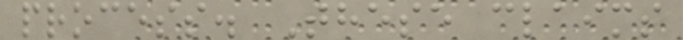process. These claims
